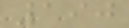190
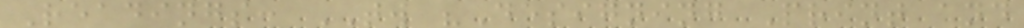Readings: TW "Designing Print and
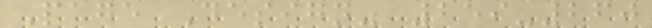Page Design" 259-260
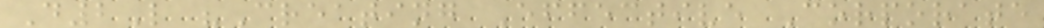D2L "Creating Effective Corporate
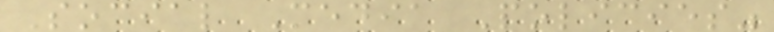Social Media Policies"
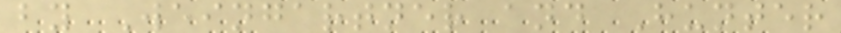by Weingartner and Hunter
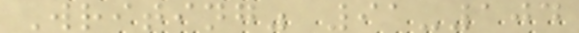Writing" 91-104
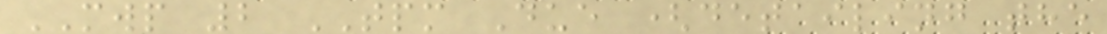MWP 2 TPM Due (detailing the
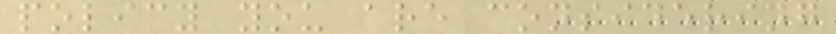policy you are considering
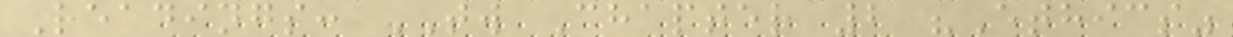Readings: TW Chapter 2 "Ethics"
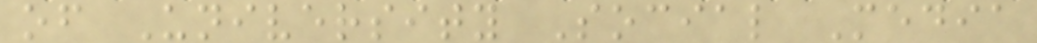of University Social Media
